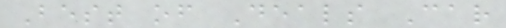Best of Deals Car
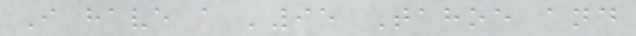I have a '95 Tahoe and
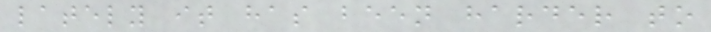lately it has been harder to
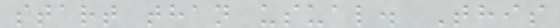start than usual. This
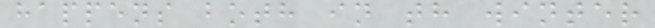happens both in th winter
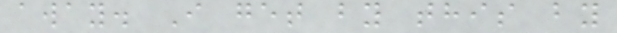away. I get by this by
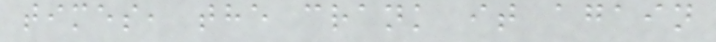times, the crank it again
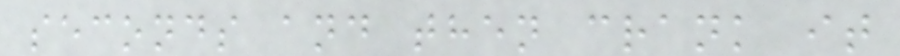seconds and then crank it
